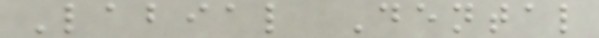Labial Dental
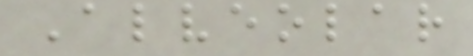Alveolar
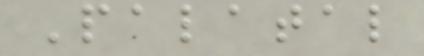Palatal
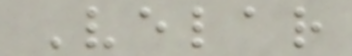Velar
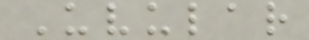Uvular
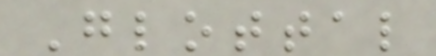Glottal
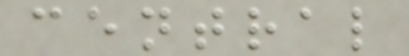central
